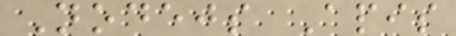Nodejs Apis
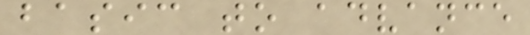basic to advance
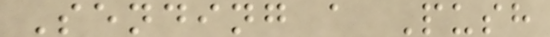Sending a Push
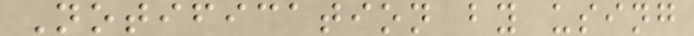Notification by using
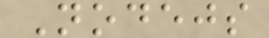Nodejs
